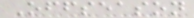Offseason
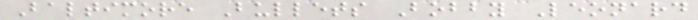Baltimore Bullets Bobby Leonard
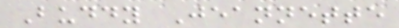Buddy Jeannette
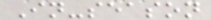In-season
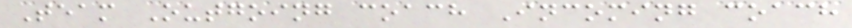Team Outgoing coach Incoming coach
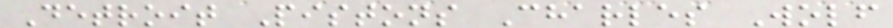Detroit Pistons Charles Wolf
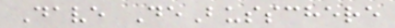Dave DeBusschere
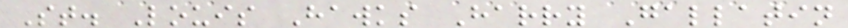St. Louis Hawks Harry Gallatin
